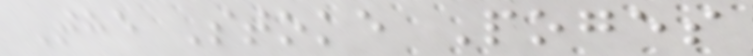The Stoke Poges
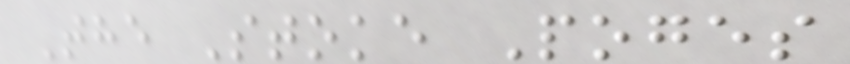The Stoke Poges
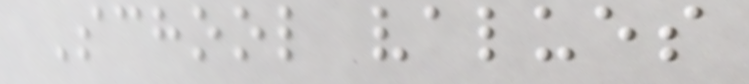School values
